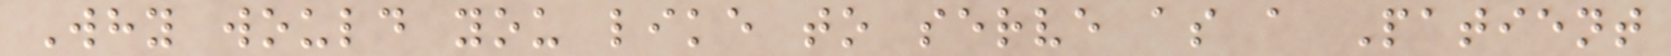Why would you like to serve as a Patient
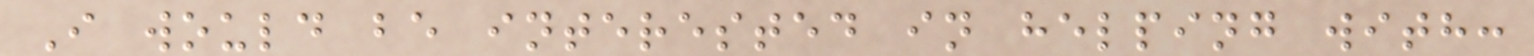I would be interested in helping with:
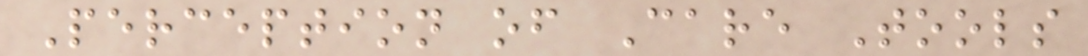Perception of Care Tools
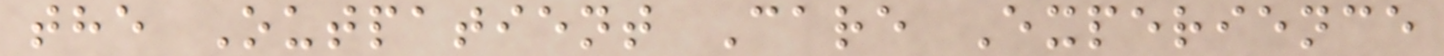the Outpatient Care Experience
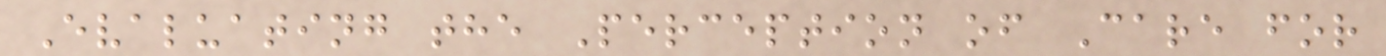Evaluating the Perception of Care for
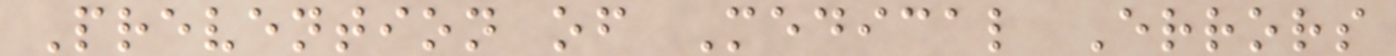Prevention of Medical Errors
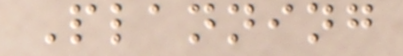Planning
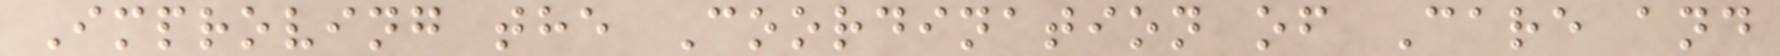Improving the Coordination of Care and
